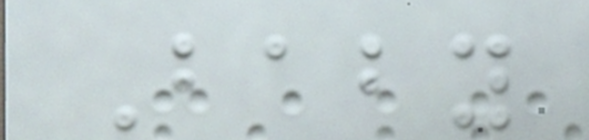Baby
